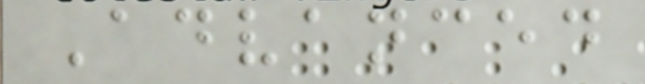Advanced
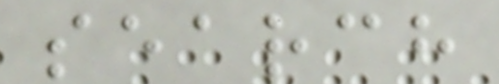search
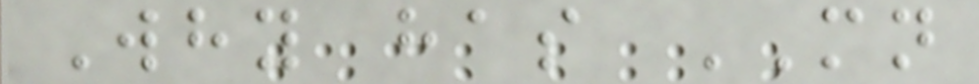Why has MN
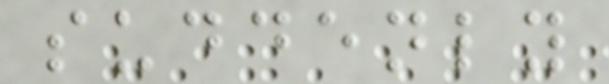suddenly
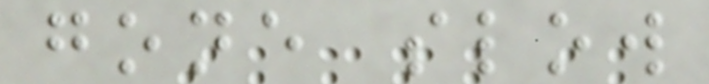gone slow
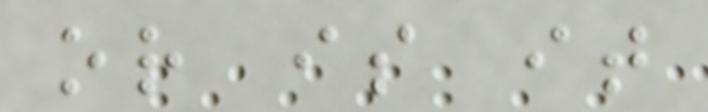or is it
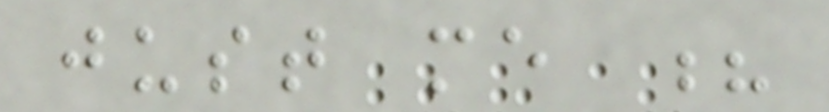just me ?
